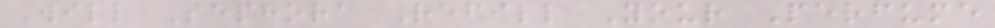Will Sephora Refill Your Perfume
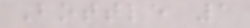Bottle 1
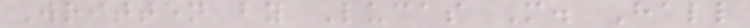Written by Lucas M. Hall
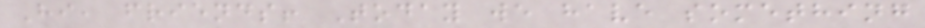Hi, friends! Today we have something
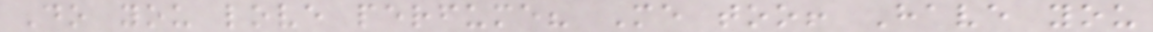Do you love perfume? Me too! Have you
